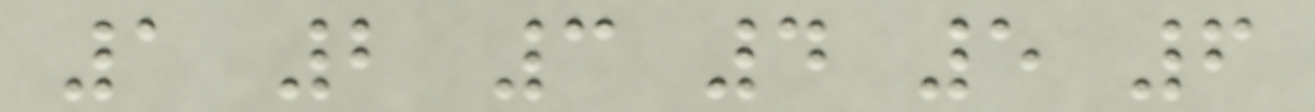1 2 3 4 5 6
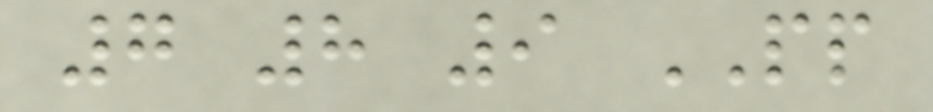7 8 9 PP
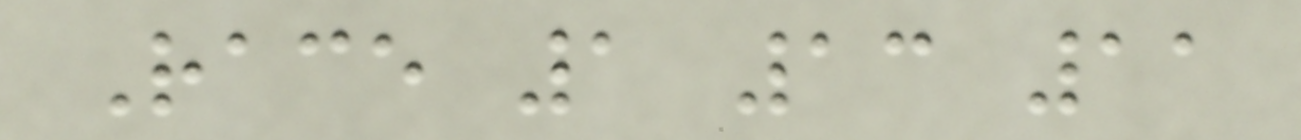Race 1 13 11
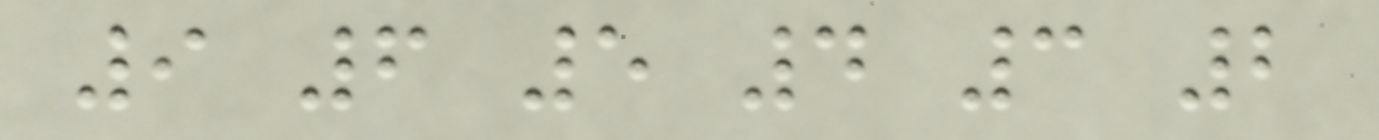9 6 5 4 3 2
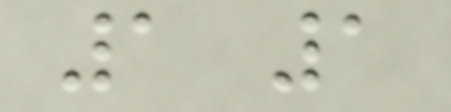1 1
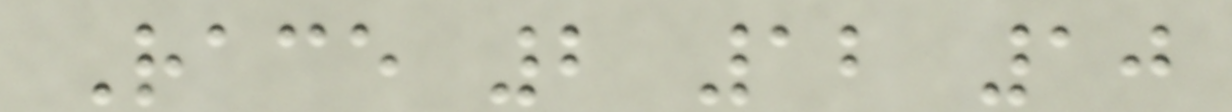Race 2 12 10
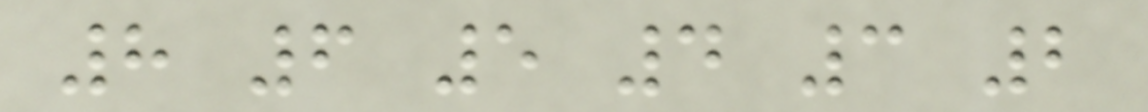8 6 5 4 3 2
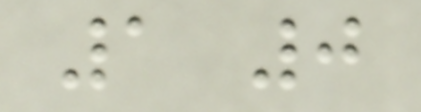1 0
